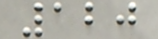120
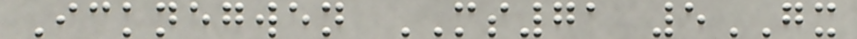Icknegwen MS71 5GX
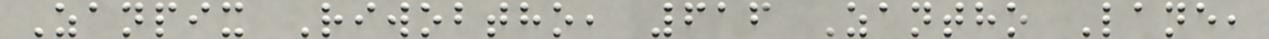Zanpix Riwobtho, 616 Zantho Lane,
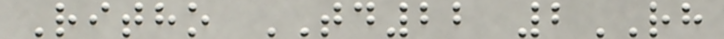Ritho TD22 2RH
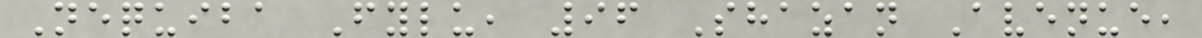Nequiba Fylu, 96 Shazan Avenue,
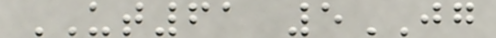UT61 5JG
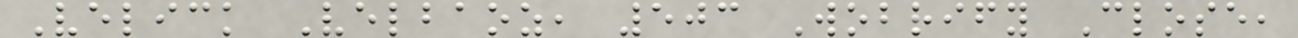Velick Velbaoz, 503 Wobrify Close,
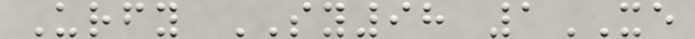Urfy SY98 1XE
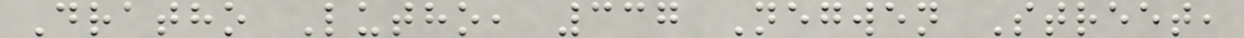Dratho Lutho, 337 Negwen Street,
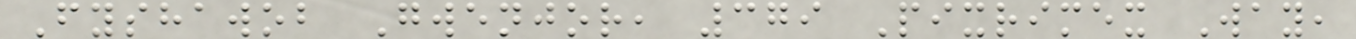Fyshawob Gwenjor, 379 Pixrimex Way,
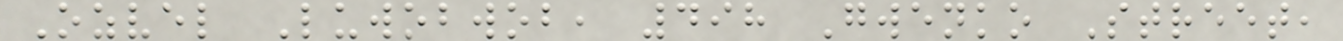Ozvel Luwobwob, 498 Gwenko Street,
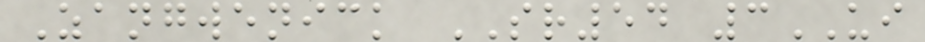Zangwenick SR54 3UI
